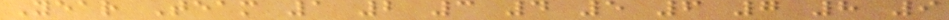Year Team 1 2 3 4 5 6 7 8 9
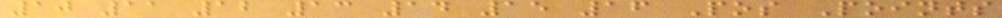10 11 12 13 14 15 16 Pos Points
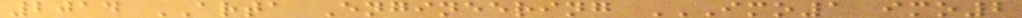2014 ARTA Engineering IMO1 IMO2
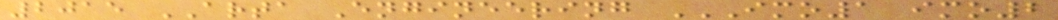2015 ARTA Engineering IMO1 IMO2
